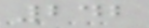242
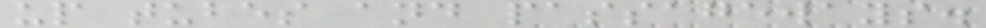up tubes and passageways.
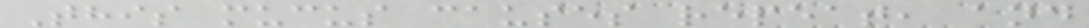This mucus causes repeat, and
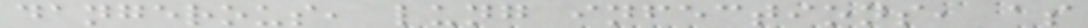dangerous, lung infections, as
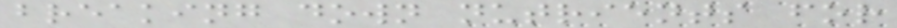breaking down nutrients for
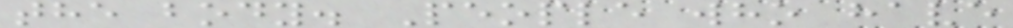the body. People who have
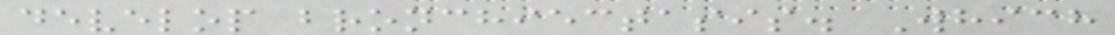develop bronchiectasis. Which
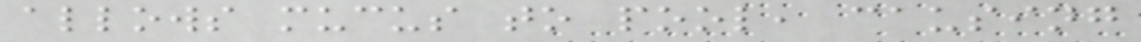allows mucus to pool, causing
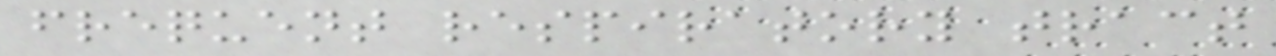frequent respiratory tract
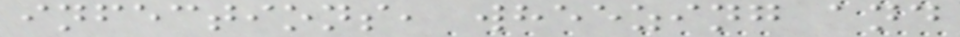infections, wheezing and
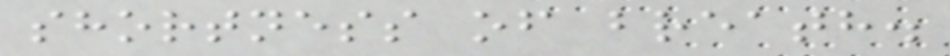shortness of breath.
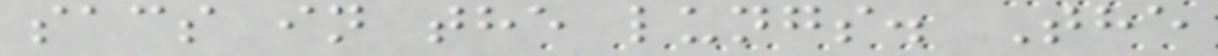sacs in the lungs. The
